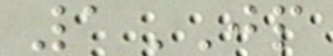1JP
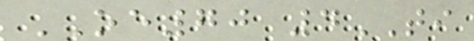OE70 4TI
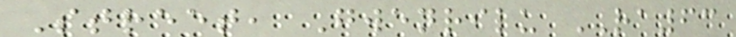Street, Gwenrilu RA63
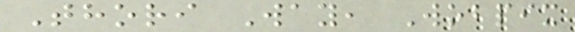Thori Way, Wobpix
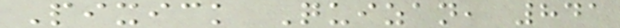Pixick Quizan, 841
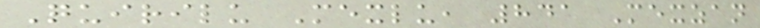Quirilu Mexlu, 841 Mexzan
